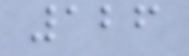126
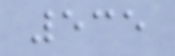535
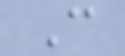C
